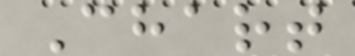Chart
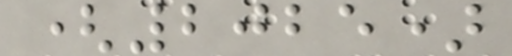(2025)
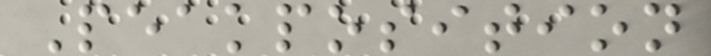Peakposition
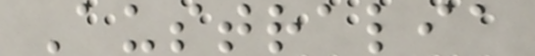Australia
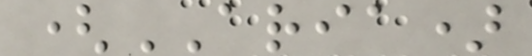(ARIA)
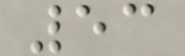53
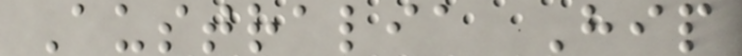Australia Hip
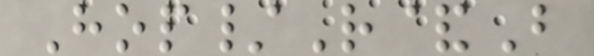Hop/R&B
